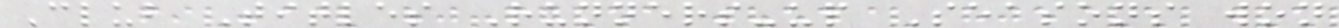Club Titles Runners-up Seasons won
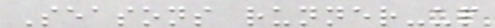Seasons runner-up
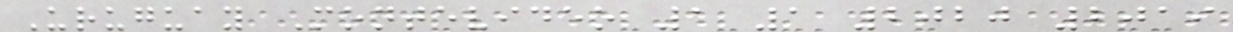Uruguay Montevideo 1 1 2020 2019
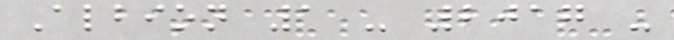Albion 1 - 2017 -
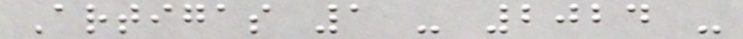Artigas 1 - 2024 -
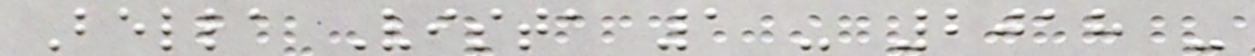Bella Vista 1 - 2018 -
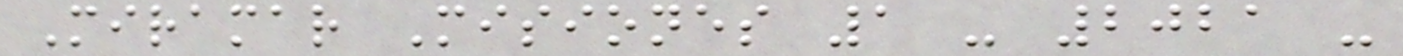Miramar Misiones 1 - 2021 -
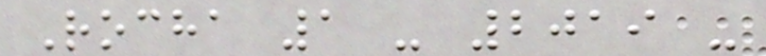Rocha 1 - 2019 -
